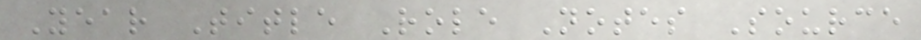Year Title Role Notes Source
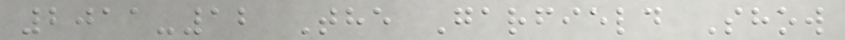2011-12 The Garfield Show
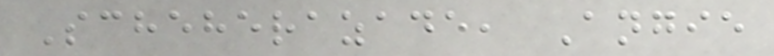Scheherazade, Angie
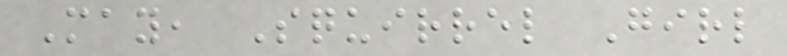May, Squirrel Girl
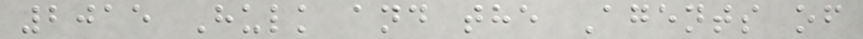2015 Hulk and the Agents of
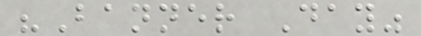"Banner Day"
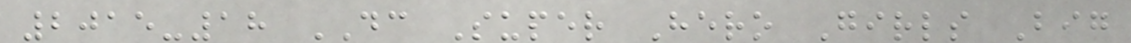2015-18 DC Super Hero Girls Big
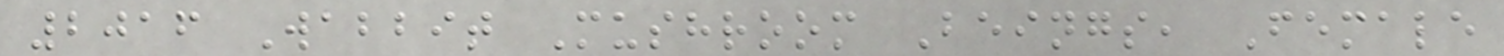2016 Wabbit Mushroom Beings, Female
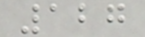127
